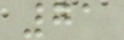71
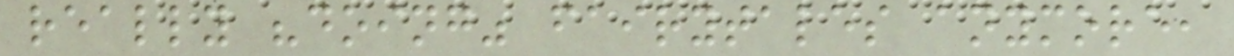really "doing" fairytales anymore,
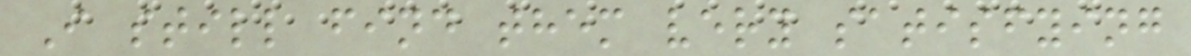I still find them very satisfying
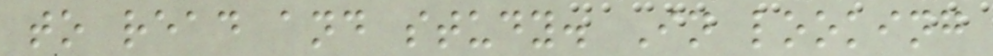to read and study. In looking
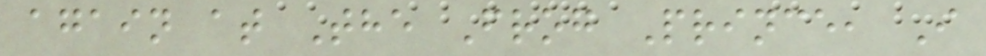again at The Frog Prince, I
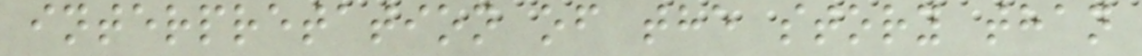interpretation of the story than
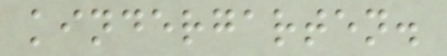kindergarten.
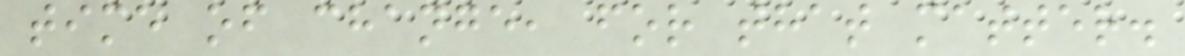time of change, for that matter.
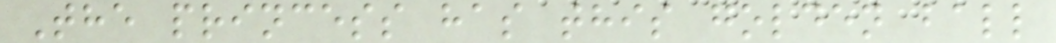The princess has this golden ball
